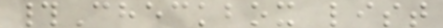#Checkbox list
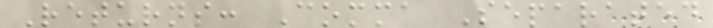Returns: Comma Separated
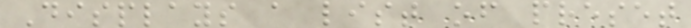Displays a list of preset
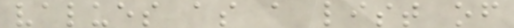values as a list of
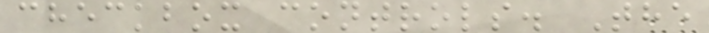checkbox controls. The
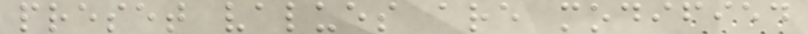preset values are modified
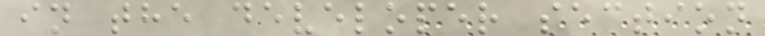in the developer section
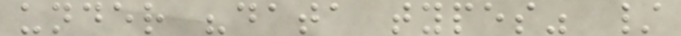under "data types" /
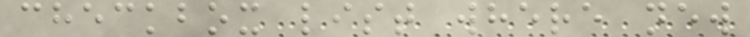checkbox list where new
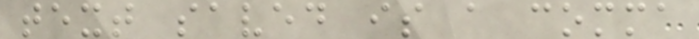text saved is a comma
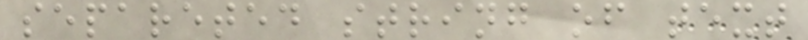separeted string of text
